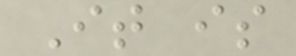It is
